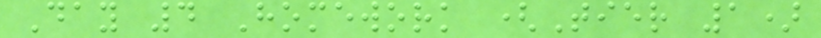Day 4 Homework (Tier 1)
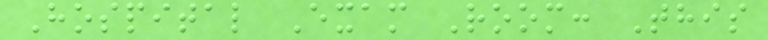Hospital Exam Room: This
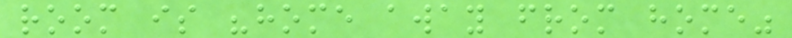room is "home away from home"
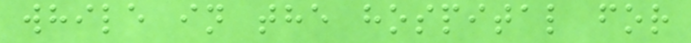while in the hospital for
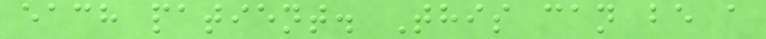each patient. This can be a
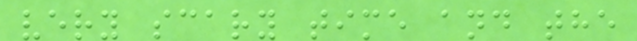very scary time and the
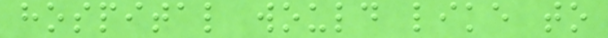hospital would like to
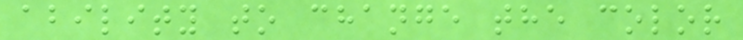ability to change the color
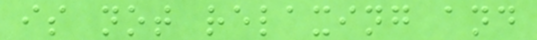is not relaxing and
